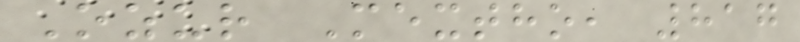Ozur Mextho, 817
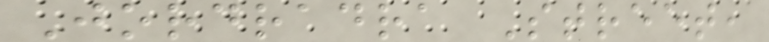Jordradra Street,
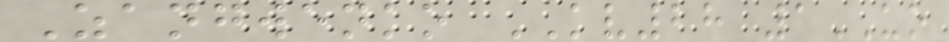Zangwenko KV28 1UO
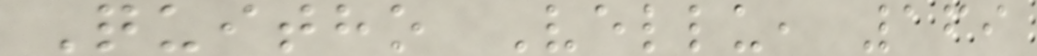Quitho Vellu, 169
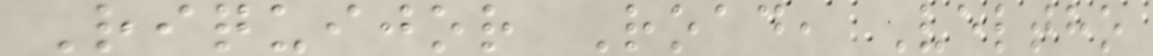Riquijor Road, Veltho
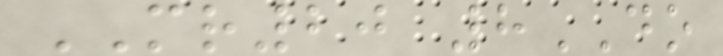MR20 8DO
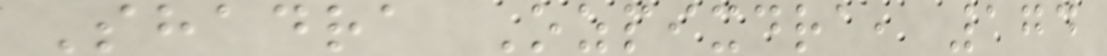Shadra Ozpixdra, 174
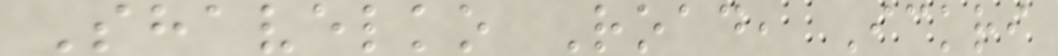Shavelko Road, Ickri
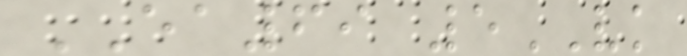EA69 5VK
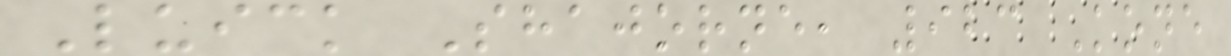Luick Shajorne, 923 Kone
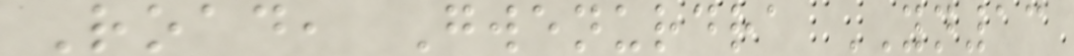Road, Gwenurdra YN13
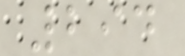294
